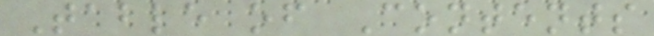Table of Contents
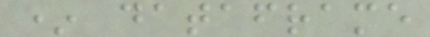* dataframe
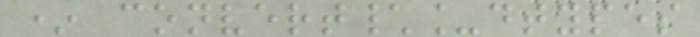* convert\_dtypes
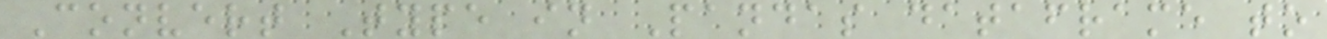Convert Type in Pandas dataframe to
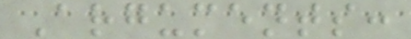Arguments:
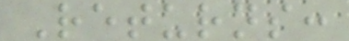Returns:
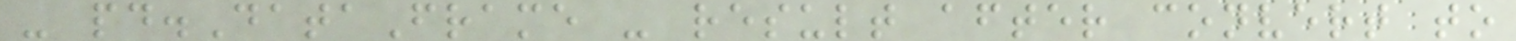- pd.DataFrame - result after convert to
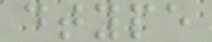dtype
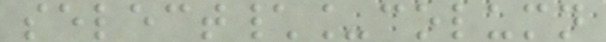select\_column
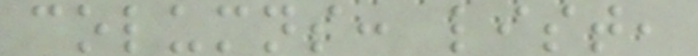columns: list,
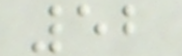52
